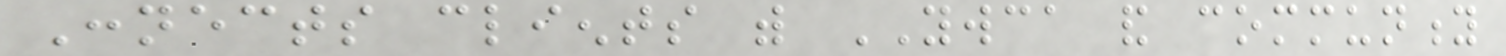Connects clients with YWCA and community
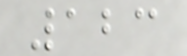123
